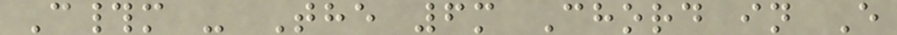C#m - The 6m Chord in E
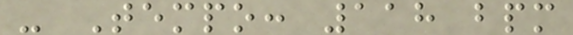- Tempo: 118 bpm
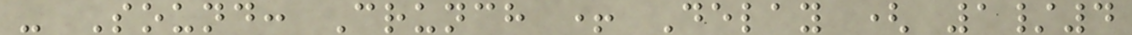- Sound: Crunch + Delay ( 1/4
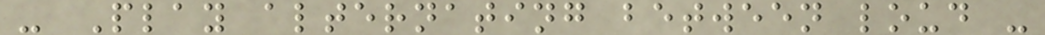- Play alternating between loud -
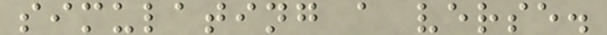simulating a verse.
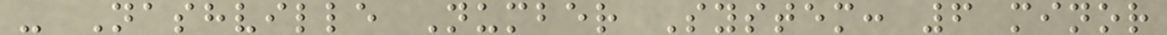- Nashville Number System: 6 minor
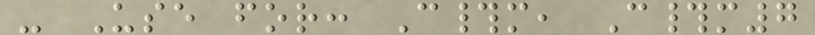- Use for: C#m, C#m7
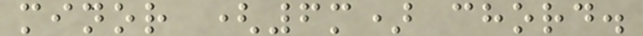minor (6m) chord.
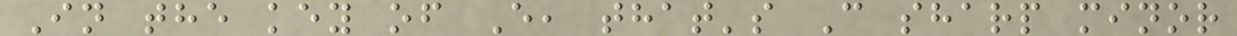In the key of E, that's C sharp minor
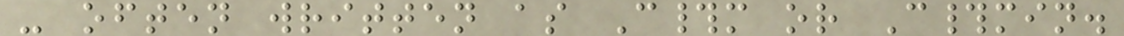- often written as C#m or C#min.
